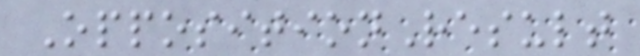OppositionResult
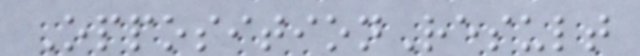OppositionResult
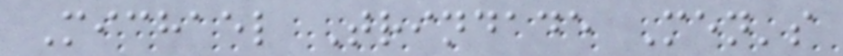Michael Trindade Men's
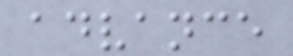advance
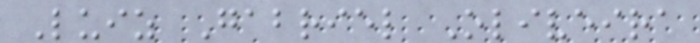Luiz Gabriel Oliveira
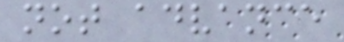not advance
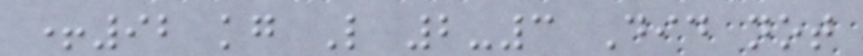+92 kg L 2-3 Did not
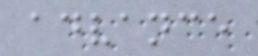advance
